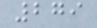279
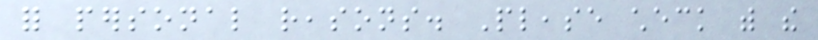for personal reasons. Please check with the
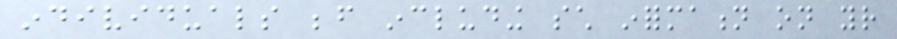individuals before including such information on your
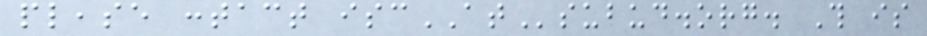please contact iscATsubud.org. This is
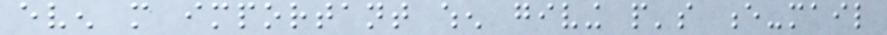even more important when giving people's e-mail
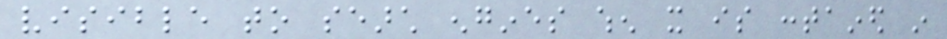visible to search engines when it is contained in
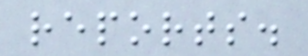reports.
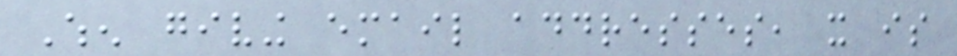When giving email addresses, it is
